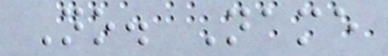No. Name
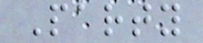Party
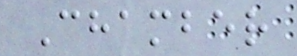Chamber
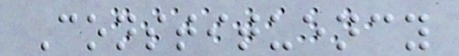Constituency
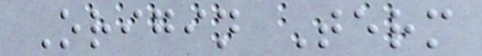Origin Term
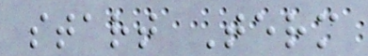start Term
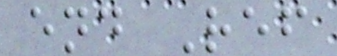end Ref
